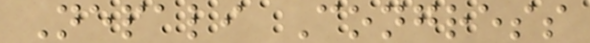Nepali Congress
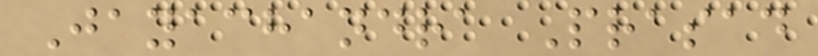Jayachandra Prasad
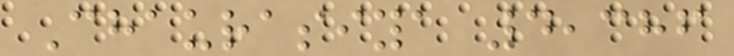Chaurasiya 4,386
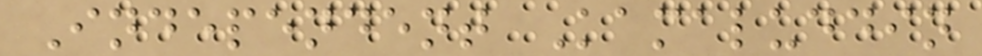Independent Kamaluddin
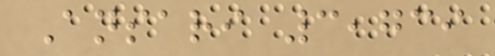Ansari 3,739
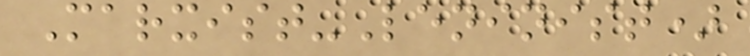Marxist-Leninist)
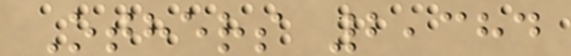Others 2,384
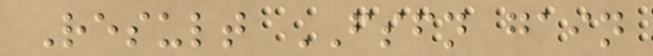Result FSFN gain
